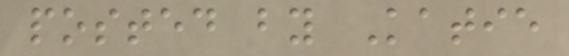posted by Katie
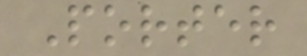Porter
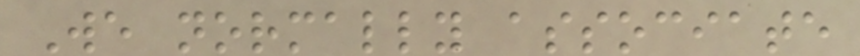We normally associate
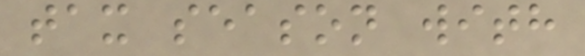tax season with
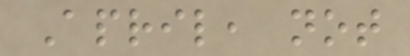April, not
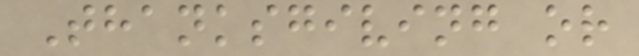Thanksgiving or
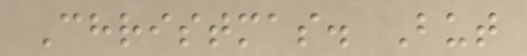Christmas. But
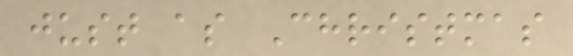just as Christmas
